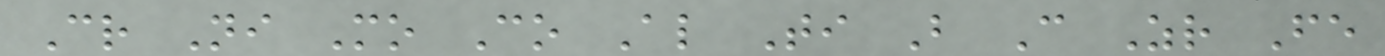Cr Ni Mo Co Al Ti B C Zr Fe
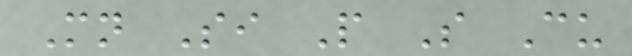Mn Si P S Cu
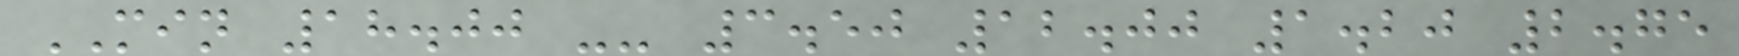MIN 18.00 -- 3.50 12.00 1.20 2.75
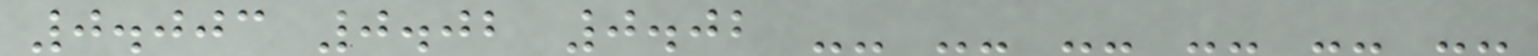0.003 0.02 0.02 -- -- -- -- -- --
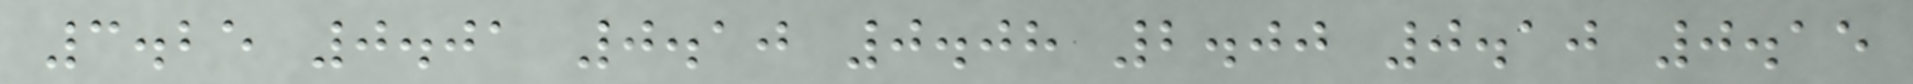3.25 0.01 0.10 0.08 2.00 0.10 0.15
